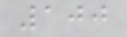100
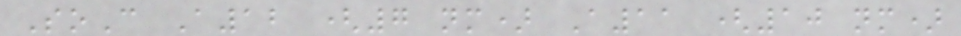SoC A12 (7 nm) A11 (10 nm)
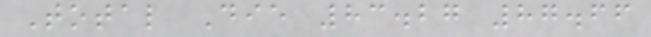Total Die 83.27 87.66
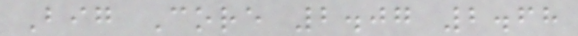Big Core 2.07 2.68
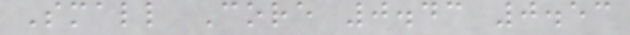Small Core 0.43 0.53
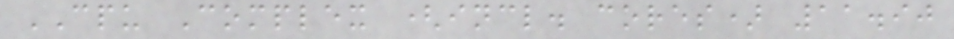CPU Complex (incl. cores) 11.90
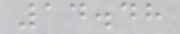14.48
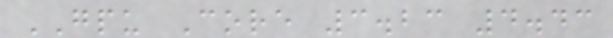GPU Core 3.23 4.43
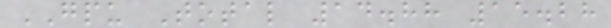GPU Total 14.88 15.28
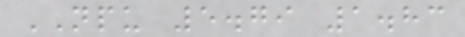NPU 5.79 1.83
